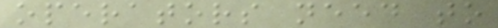operators need to
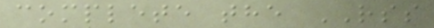complete the RSS
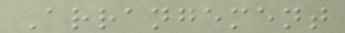Arrangement
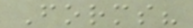Forms?
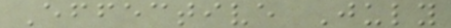Effective July
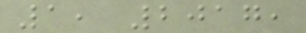1, 2017,
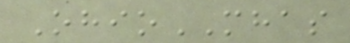OhioMHAS
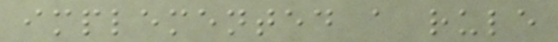implemented a rule
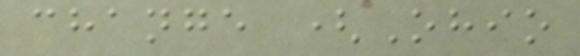change (Ohio
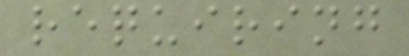requiring
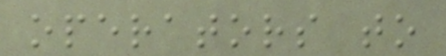operators to
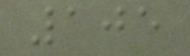105
